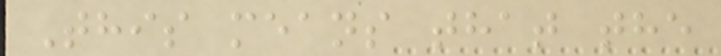This means that the
